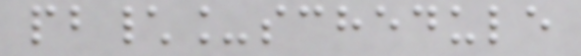pb\_schedule
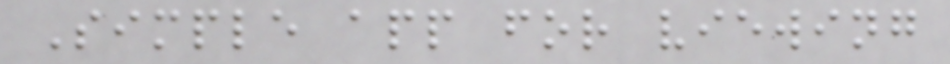Simple app for viewing
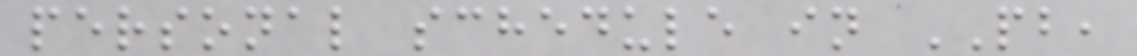personal schedule in PB,
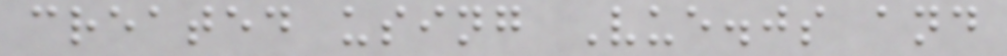created using Vue.js and
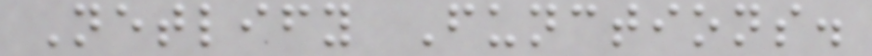Netlify Functions.
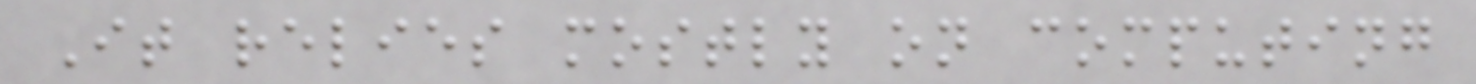It relies mostly on computing
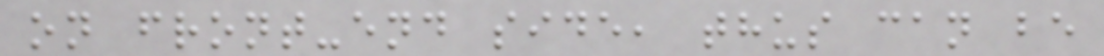on front-end side, thus can be
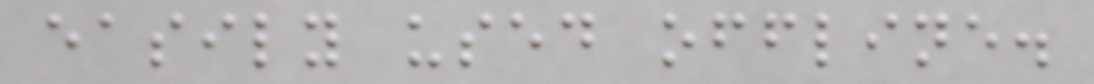easily used offline.
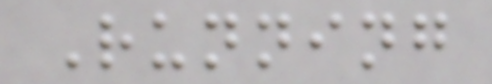Running
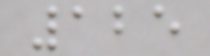125
